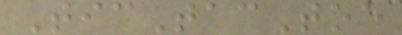TicTacToe
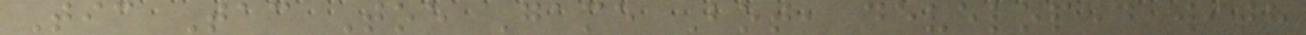Tic Tac Toe Game Bot, developed with
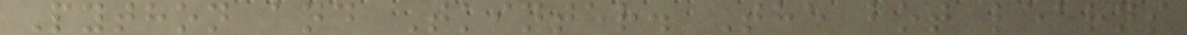Python and Tkinter. The bot learns
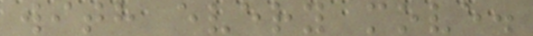with every move.
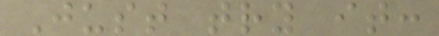Just try it:
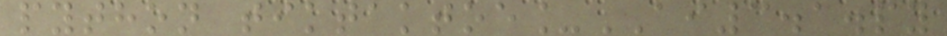python tiktaktoe_AI3.1.py
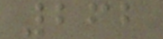262
